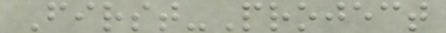First-Project
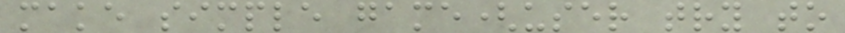make simple game(user try to
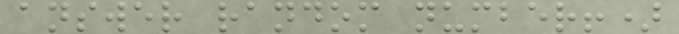answer random number!)
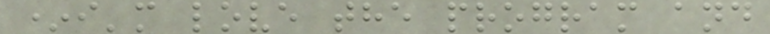*i'm love the program and
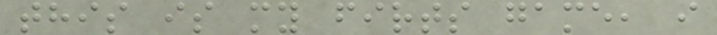this is my firts game, i
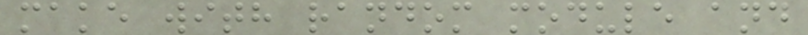make with random module and
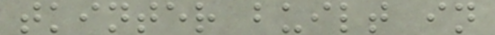tkinter built in
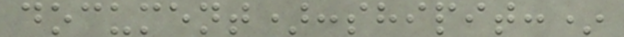document):shipit:*
